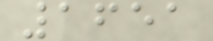1651
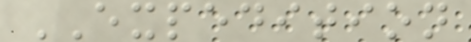EXPEDITION
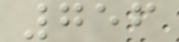756
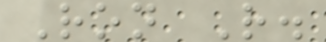Ron R.
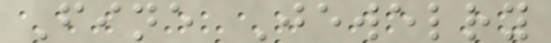Fine Jewelry
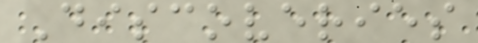Discoveries
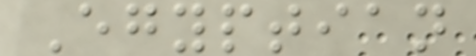Egyptian
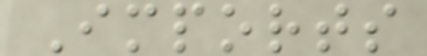Imports
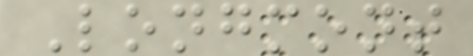Longmont
